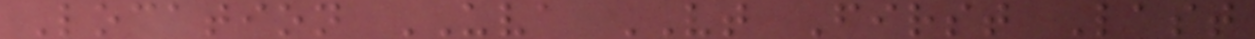Location UVA VT First Last
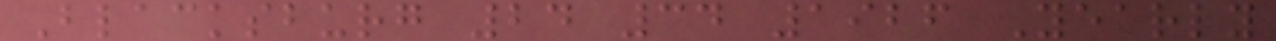Blacksburg 24 34 1926 Yearly
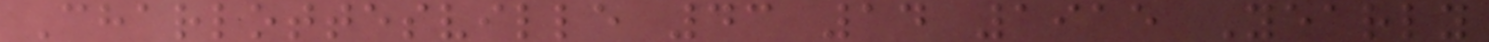Charlottesville 43 14 1915 Yearly
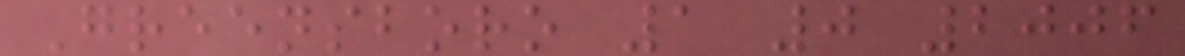Greensboro 1 0 2006
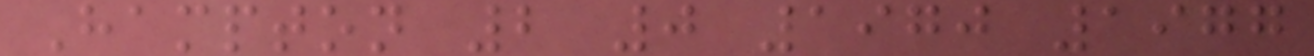Hampton 2 0 1970 1977
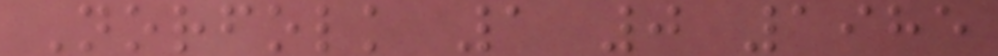Norfolk 1 0 1985
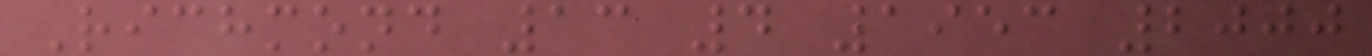Richmond 13 4 1953 2000
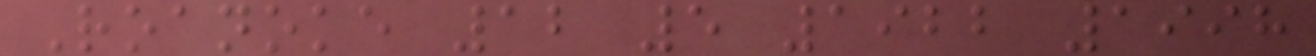Roanoke 12 5 1922 1998
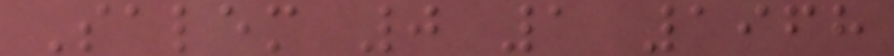Salem 0 1 1968
